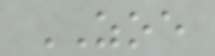ZOE
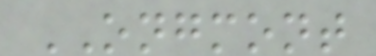ONGMONT
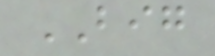BIG
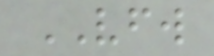VFW
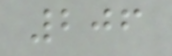206
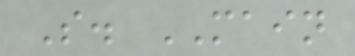S. MAIN
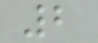2
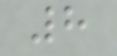8
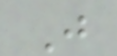J
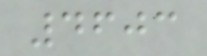4603
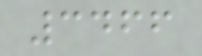3466
